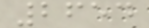2654
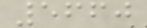5660
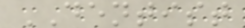DENTIST
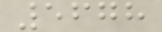5678
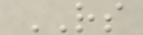RS
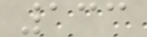133
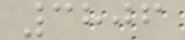3806
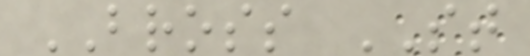BROSS ST
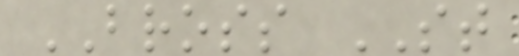BROSS ST
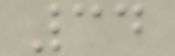34
